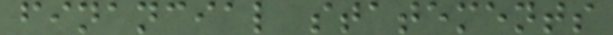financial statements
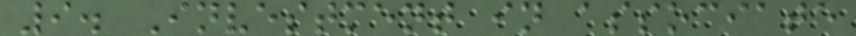9. Investment in associate
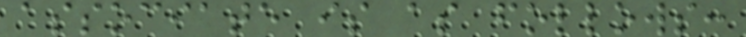associate is as follows:
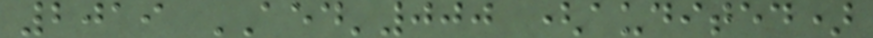2019 AED'000 (audited)
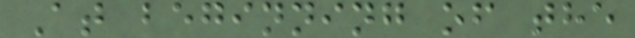At beginning of the
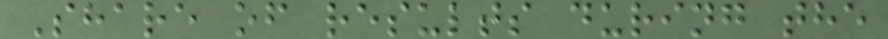Share of results during the
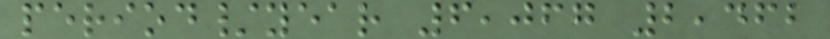period/year 6,067 2,462
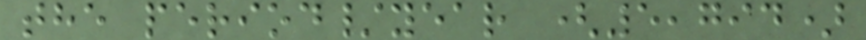the period/year (5,794)
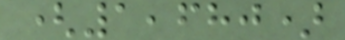(1,680)
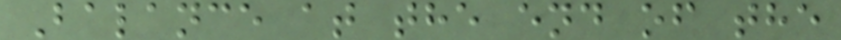Balance at the end of the
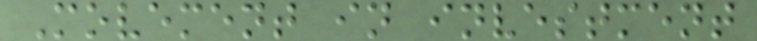Movement in investment
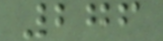276
